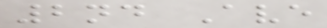2nd Ave
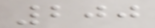200
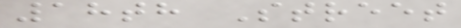18th Street
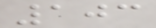103
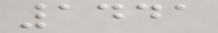1441
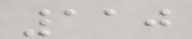110
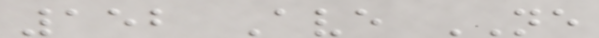152 Ave NE
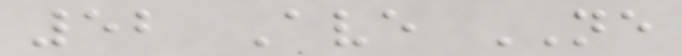52 Ave NE
